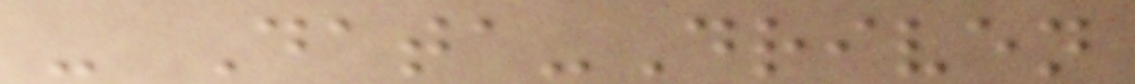- Data-Driven
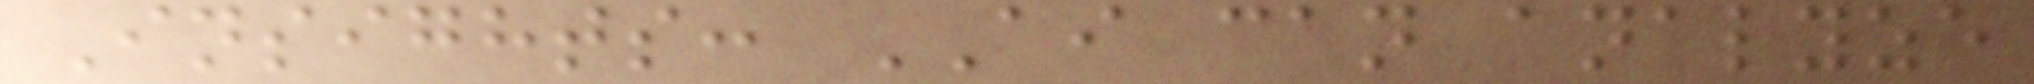Insights: AI can analyze
